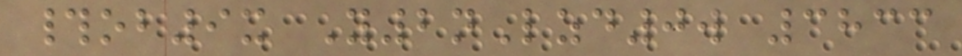#ob9x Y2nLzd0w 3833
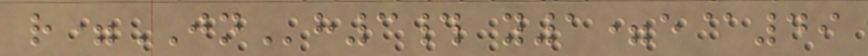r=JNh3# y1=e@49
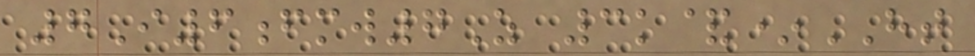7I6fmw7Z 3k&*HT
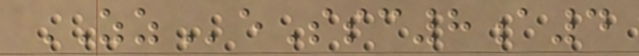ZZeSsc8a4
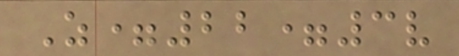Z=22=3v
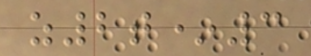z2t*3
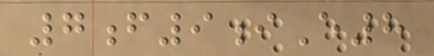7f9iE8
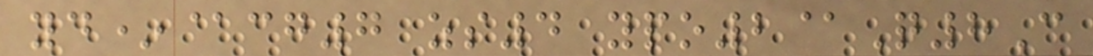yd*@cg7 zs4 ypo2@Q8C
